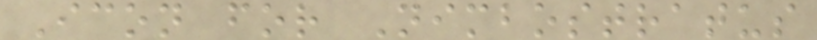Icon for Nimbostratus
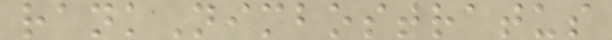rankNimbostratus
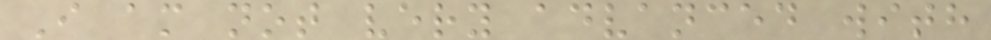I am not very advanced with
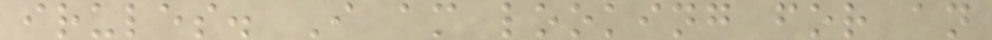irules. I am looking for an
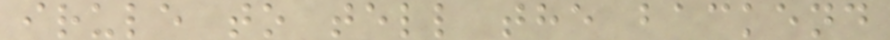irule to tell the backend
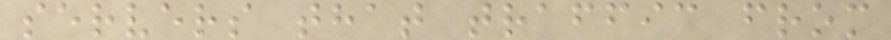servers that traffic from
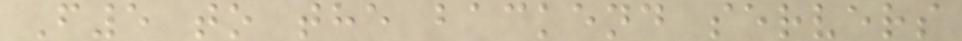F5 to the backend servers
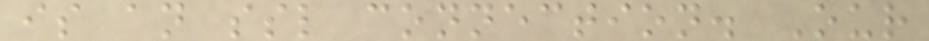is an ssl connection. Our
